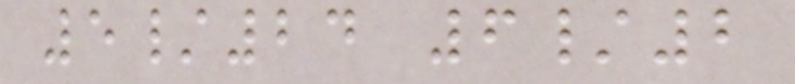5/24 6/2
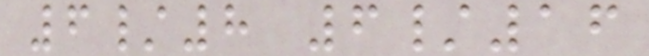6/8 6/16
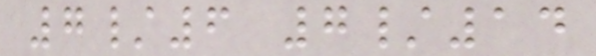7/6 7/14
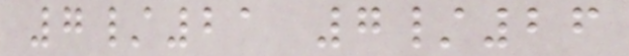7/21 7/26
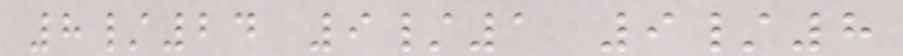8/24 9/1 9/8
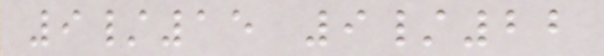9/15 9/22
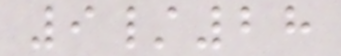9/28
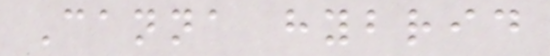Canna hybrid
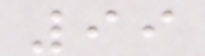99
